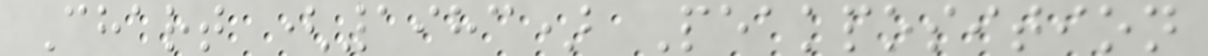Chart (1983) Peakposition
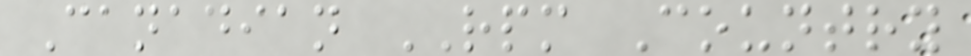Canadian RPM Country
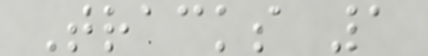Tracks 1
